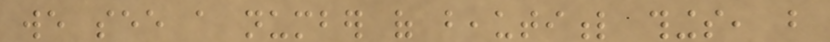we see a number of beautiful things, but
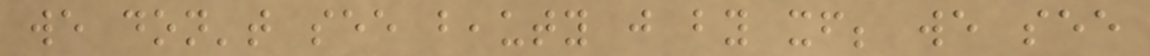we don't see beauty just by itself; we see
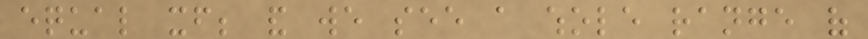equal itself; and we see a whole range of
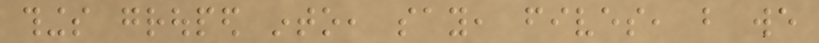things grouped into, say, fives, but we
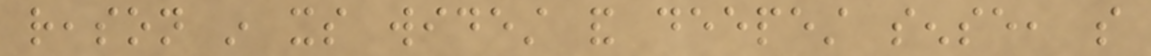reason in its widest and deepest sense, so
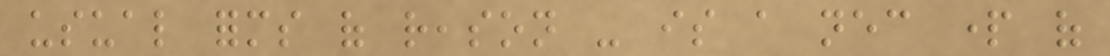usual forms of reason - is a necessary part of
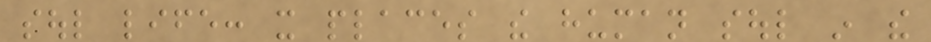soul life: it places the human soul in the
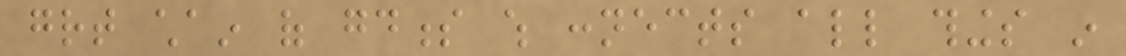great chain of goodness which connects all things in
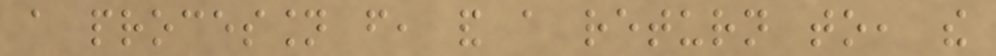a procession from, and a return to, the
